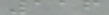116
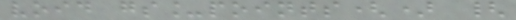void gs_points() {
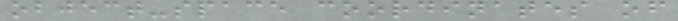object-space coordinates of
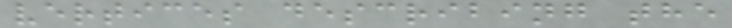vertices describing the
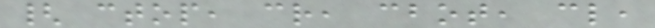{ ctop, cr, cbot, cl,
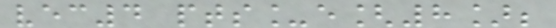vec4 pts_e[8];
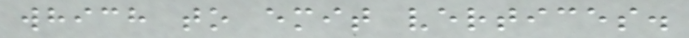which to emit vertices.
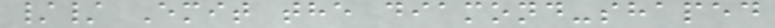// Emit the diamond-shaped
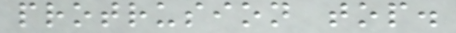protrusion top.
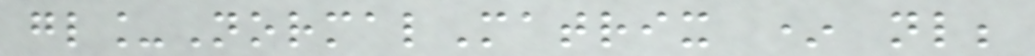gl_NormalMatrix * nl;
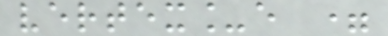vertex_e =
